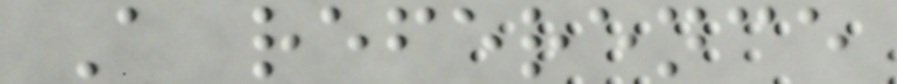A reference
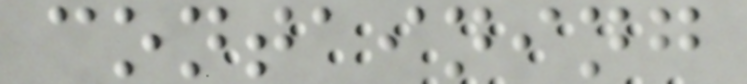containing
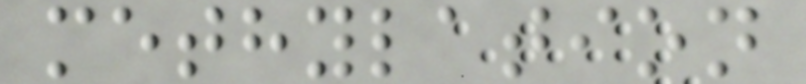methylation
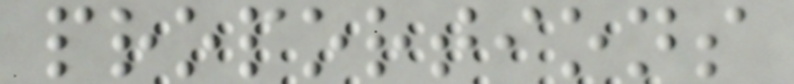proportions
